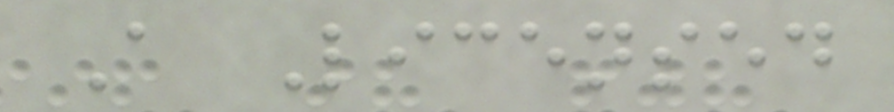A Licensed
